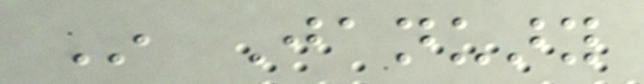In January
